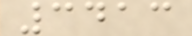3413
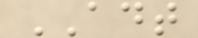ADT
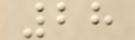28
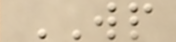WP
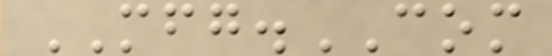MFG.COM
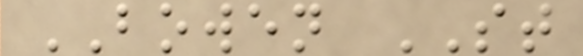BOWEN ST
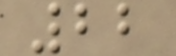22
